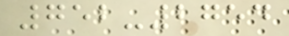752-2754
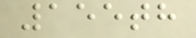155th
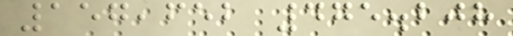157,652 475.208
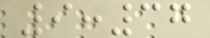9:37
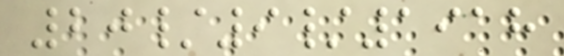20/9/1918
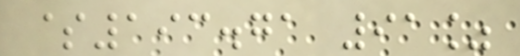$193.71 91%
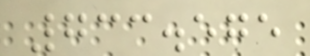733.575
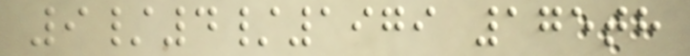9/4/1979 175th
